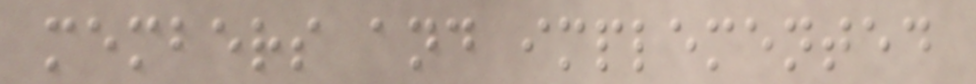members and implemented
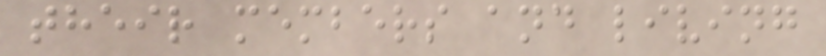their members and living
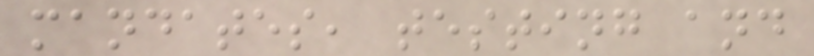mandates, testing and
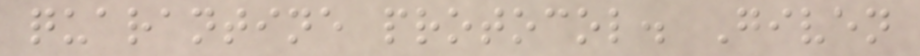quarantine protocol. Given
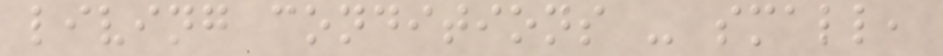living conditions - small,
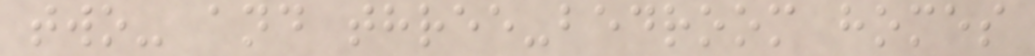two- and three-bedroom homes
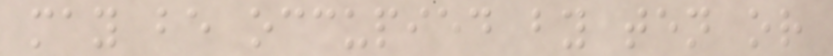may be occupied by ten or
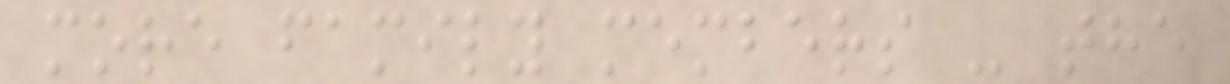more family members - the
